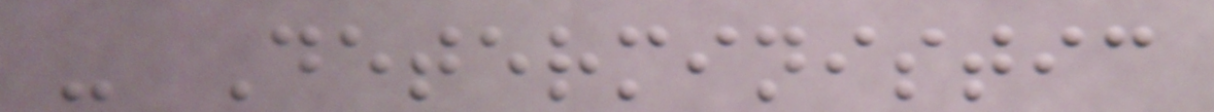- Deterministic
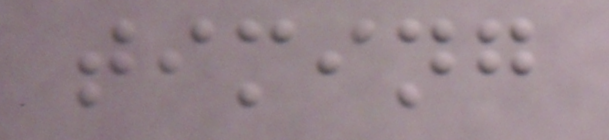timing
